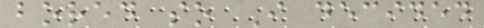bored so I decided
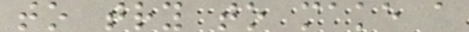to try to make a
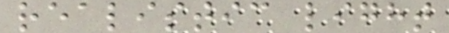realistic light
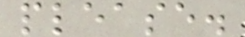please.
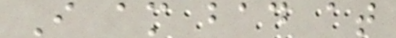I am bad at
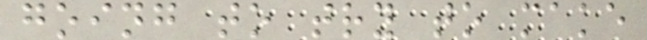going to try to make
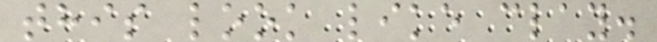this look like clay.
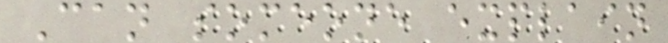Can someone explain
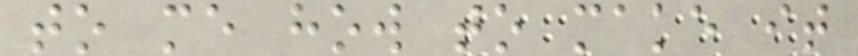to me how to make it
